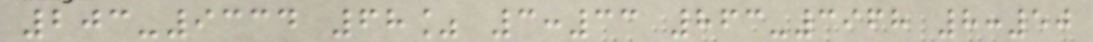203-9334 68% 3:33 863-3968 8:50
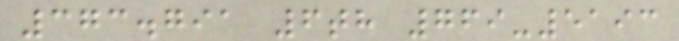373.791 6th 769-5193
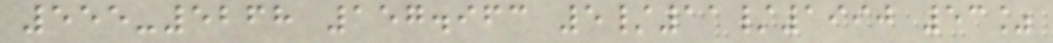555-5268 157.963 5/11/1990 53%
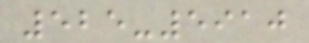525-5910
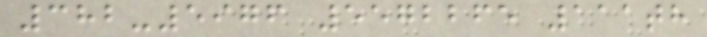382-5976 5572265 111th
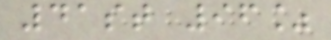41st 96%
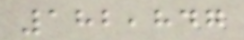182,847
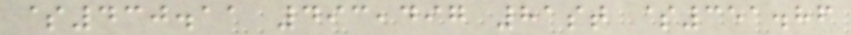$430.11 493,497 81st $351.86
